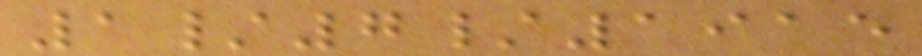1/7/1915
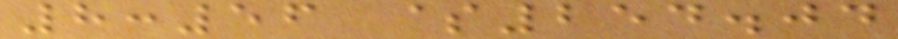8:56 $254.04
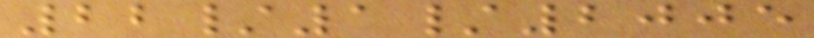22/1/2005
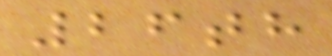26th
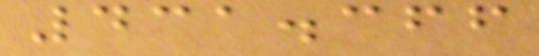431.366
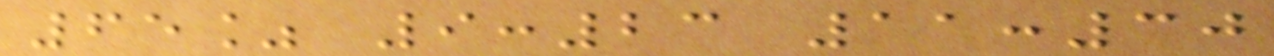65% 9:23 11:30
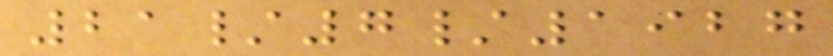21/7/1927
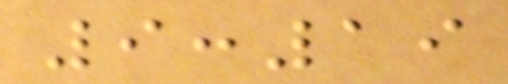9:19
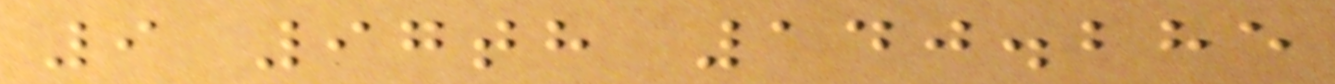9 97th 140.285
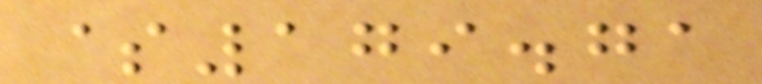$179.71
